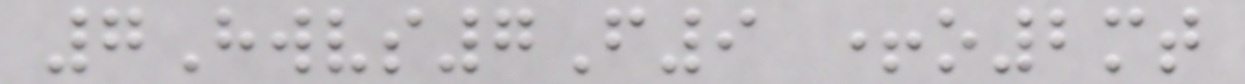7Hwvs7F9 +o2mt
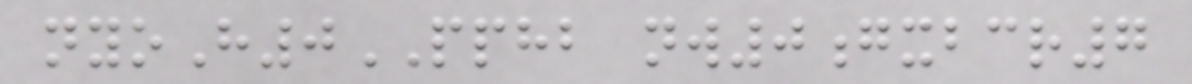nyoH0PPHB nw0gxbcr7
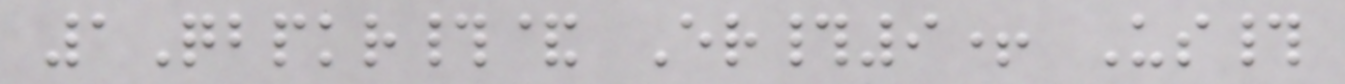1Qbpkr#& Er#9+ Us#
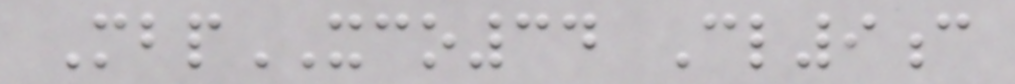MbpXCO34 Cl9c
